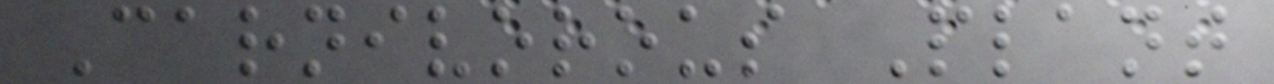Carnivorous Plant
